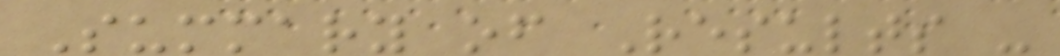Summary of Results -
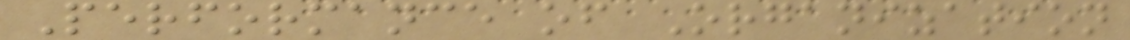Performance of Organization
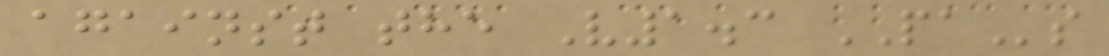against the V1.3 PAs
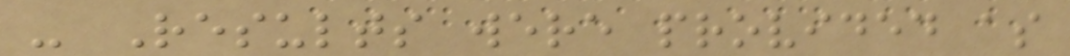- Results were provided as
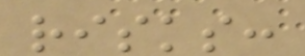risks:
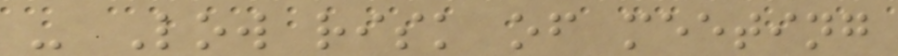- Low risk of meeting
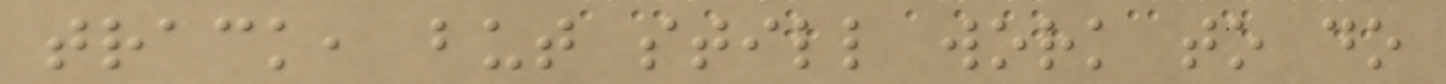track, but still work to do
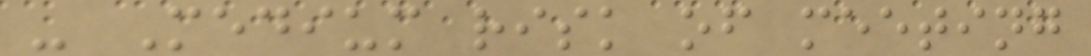- Medium risk of meeting
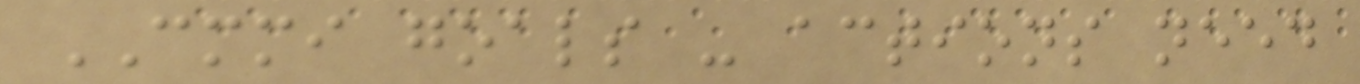CMMI goals - actions need
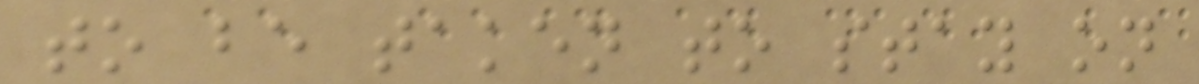to be taken to stay on
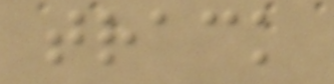track
